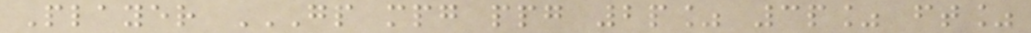Player GP MPG PPG 2P% 3P% FT%
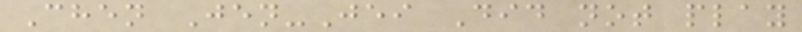Chen Jen-Jei Did not play
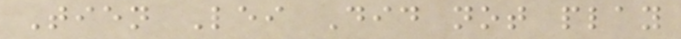Tien Lei Did not play
